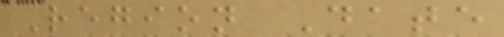Region Date
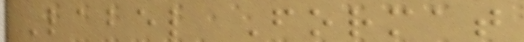Label Format
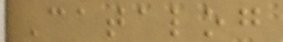Catalog
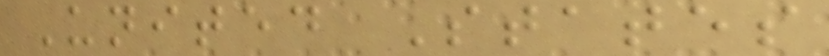United States
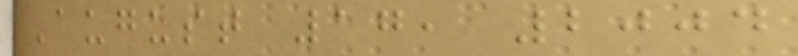August 17, 2004
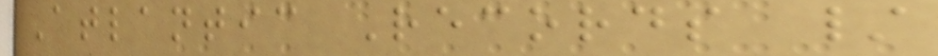Atlantic Records /
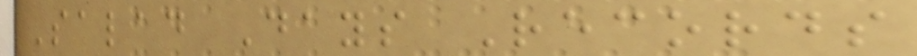Salad Days Records
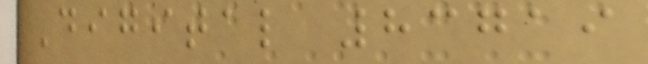Digital 83719
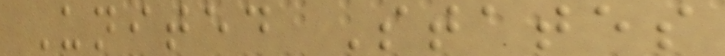United States
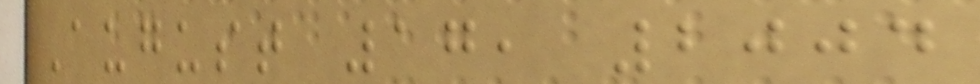August 17, 2004
